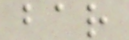bar
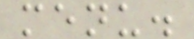menu.
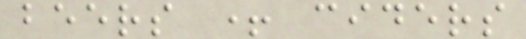beers + ciders
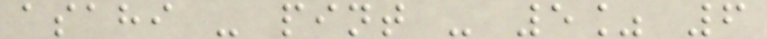asahi - pint - 5% 6
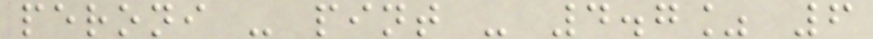peroni - pint - 4.7% 6
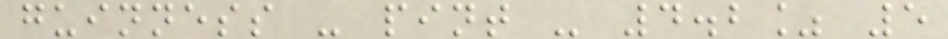guinness - pint - 4.2% 5
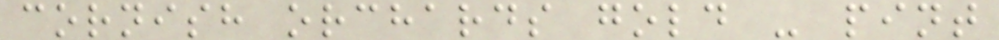cornish orchards gold - pint
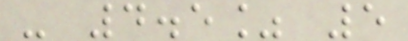- 4.5% 5
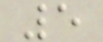5
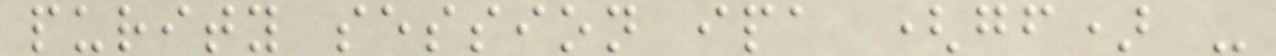purity session ipa (gf) -
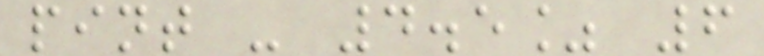pint - 4.5% 6
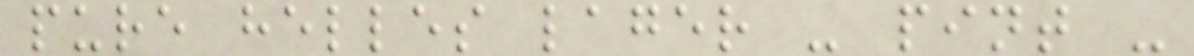pure helles lager - pint -
